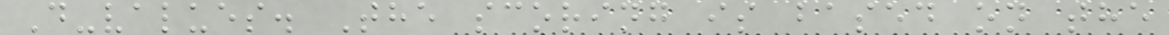D-values. The scoring is based on the
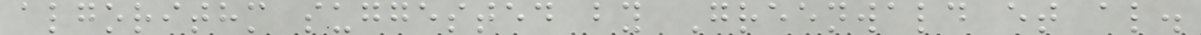algorithm suggested by Greenwald et al.
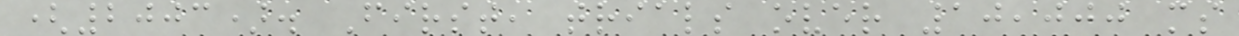(2003). First, trials over 10,000 ms
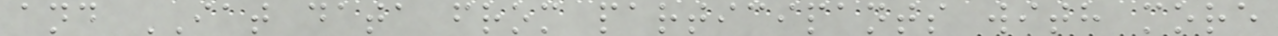and IAT data from participants with more
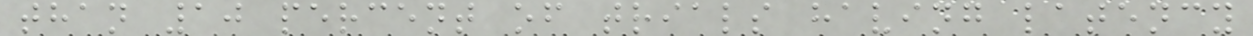than 10 percent of trials having latency
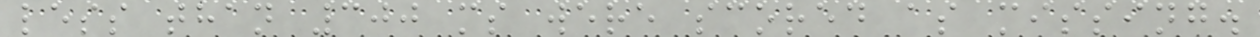less than 300 ms were scored as missing.
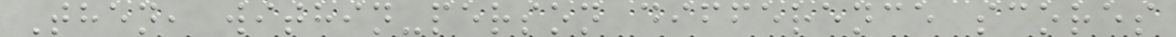Then, within-person difference scores
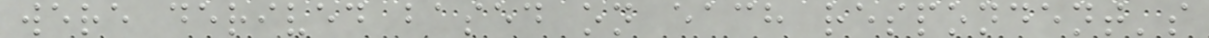were derived based on each respondent's
